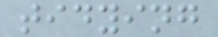tidying
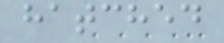hatched
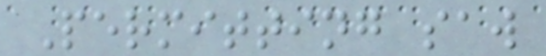Permitting saw
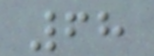68
